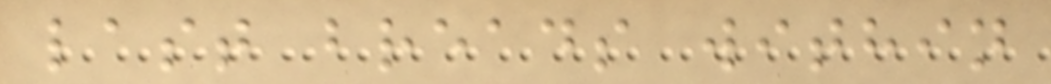last breads within
